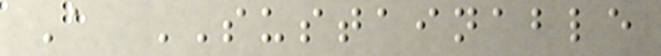A SUSTAINABLE
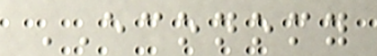ECONOMY
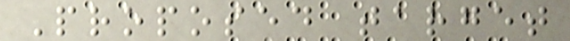Proposed target
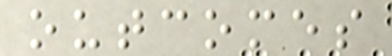outcomes
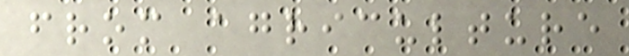from agriculture
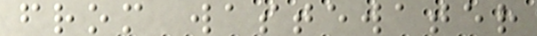from wastewater
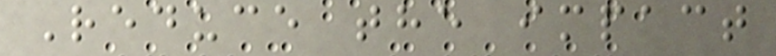Reduce the impact
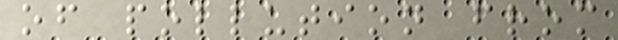of pollution from
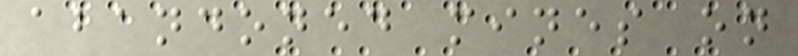abandoned mines on
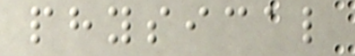physical
